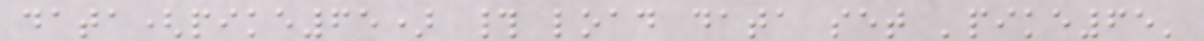data(pike65) # load data set 'pike65'
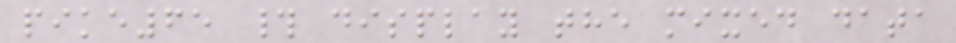pike65 # display the mixed data
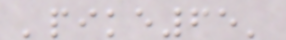'pike65'
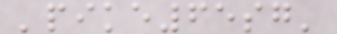'pike65sg'
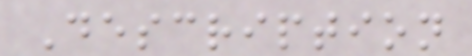Description
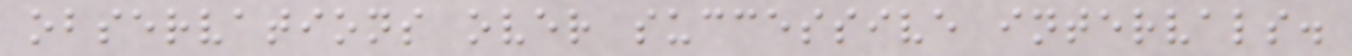observations over successive intervals.
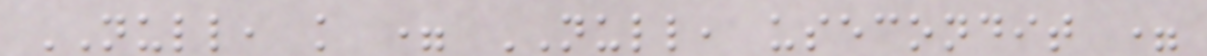NULL, k = NULL, usecondit =
